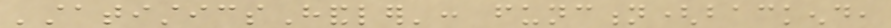'statisticsHandler': function(backend,
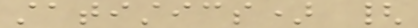statistics) {
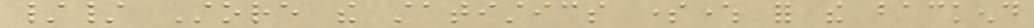// Store the statistics somewhere for the backend
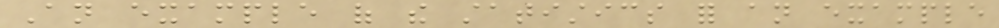An example of the statistics for an example
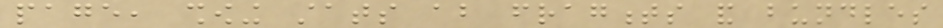page, showing stats about fragments and bundles
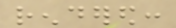rendered:
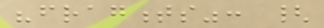"fragments": {
